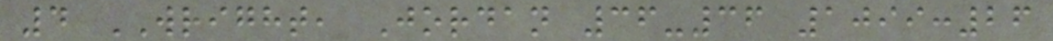4 WRIGHT, Jordan 36-36 1099:26
